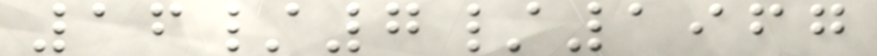16/7/1967
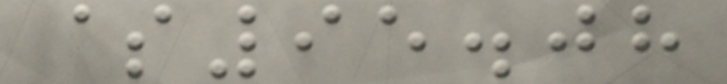$95.08
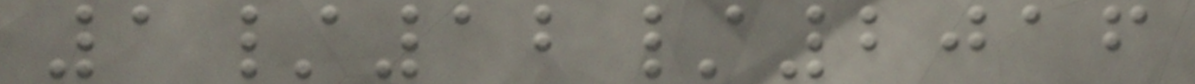1/12/2016
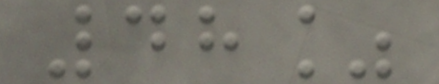48%
